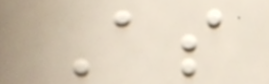As
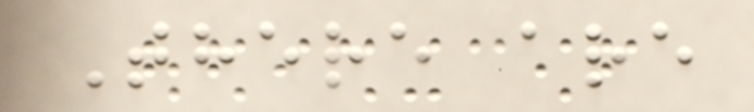There are
